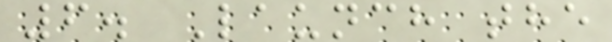6. Launch the
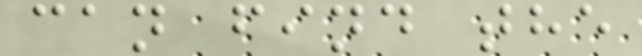can find the
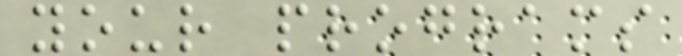your programs
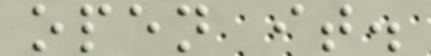open it.
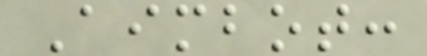Aimbot:
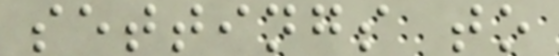settings to
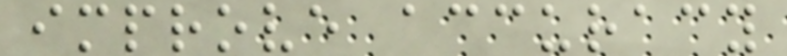improve accuracy
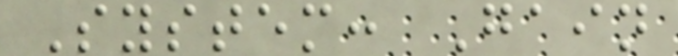System: Gain
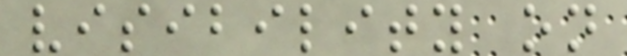visibility on
